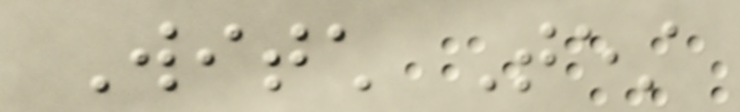Witch Test
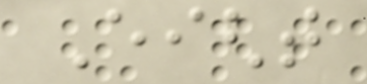Eight
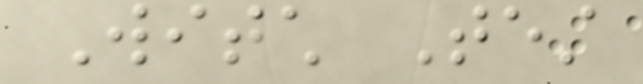Witch Test
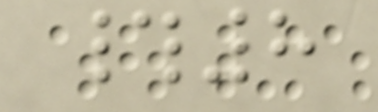#8
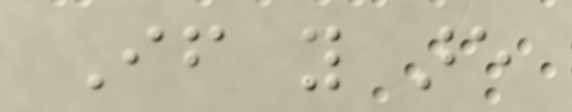If you are
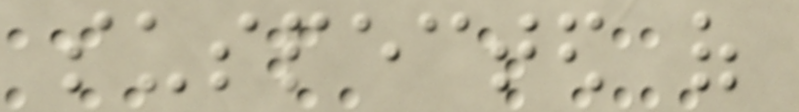suspected of
